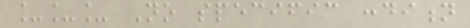___ No specific condition
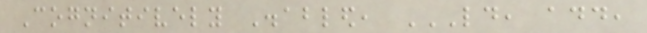Cognitively Disabled, LD, ADD,
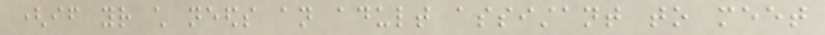(if your child needs an adult assistant to meet
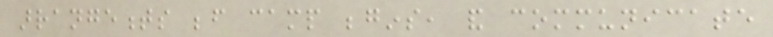arrangements before camp begins, and communicate
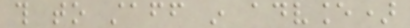this to staff in advance)
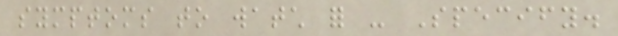symptoms to watch for - Specify.
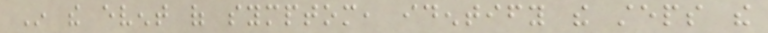In the event of symptom, identify the steps the
